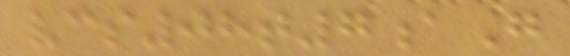vcs08t7aG
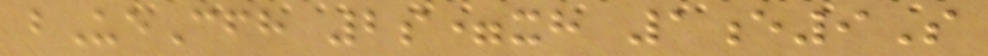bUeCfh 2s=xh 1e9S
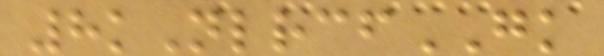8kNlrcfGK
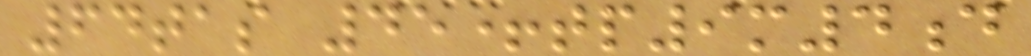64tas 45+tp9m4d
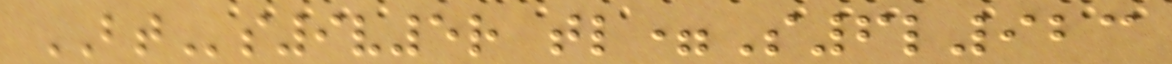BTs9v5r tl=S6l923
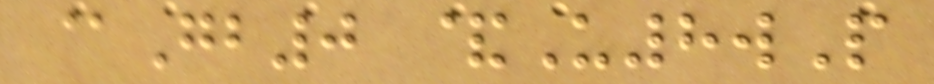@Gb0 &U8wP
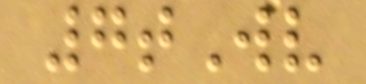7tWv
